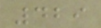429
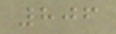806
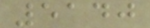5140
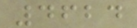4624
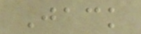Jack
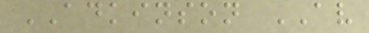ADKINSON AV
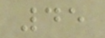45
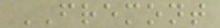FREMONT
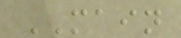MAIN
